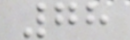78
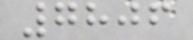7806
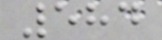584
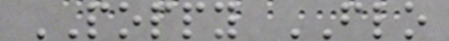POPPY FLO
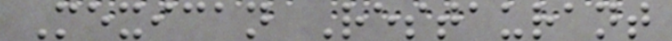Mexican Restaurant
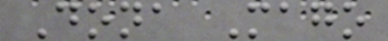Dona Mago
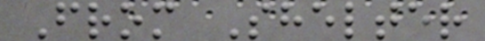From Shelter
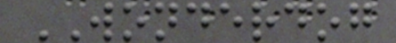WONDERDOG
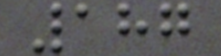187
